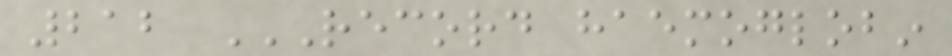212 RECORD HAEMOGLOBIN
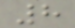8
